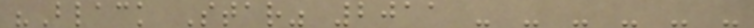"Black Star" 2011 - - - - - -
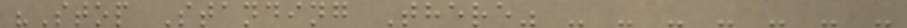"Stop Standing There" - - - - - - -
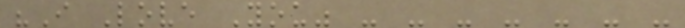"I Love You" - - - - - - -
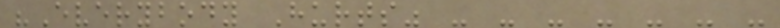"Everybody Hurts" - - - - - - -
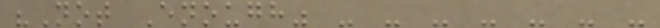"Not Enough" - - - - - - -
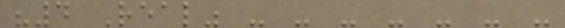"4 Real" - - - - - - -
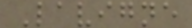Lavigne
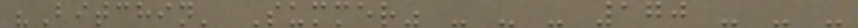"Bitchin' Summer" - - - 170 - - -
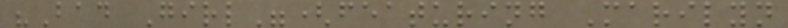"Bad Girl"(featuring Marilyn
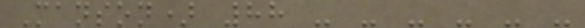Manson) 88 - - - - - -
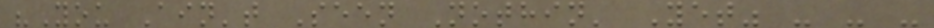"You Ain't Seen Nothin' Yet" - - -
